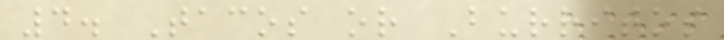4. Tacos or Burritos
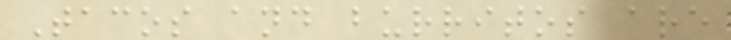Tacos and burritos are
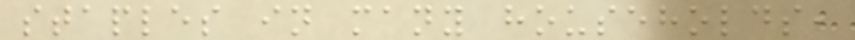staples in many households,
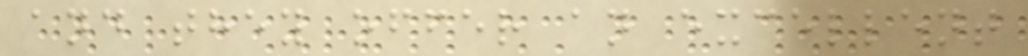and they offer an excellent
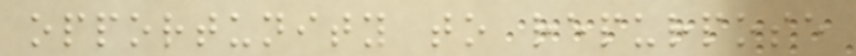opportunity to repurpose
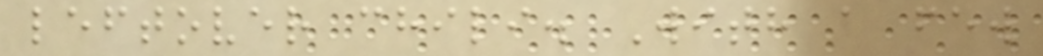leftover chili. With a few
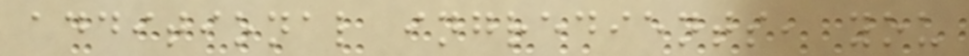additional ingredients, you
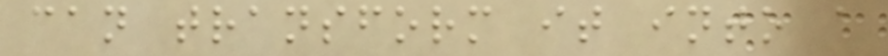can transform it into a
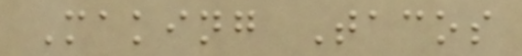Making Tacos
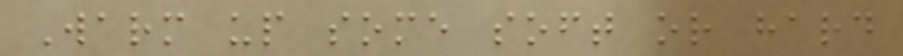Warm up some soft or hard
